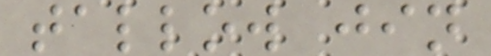tallow jin
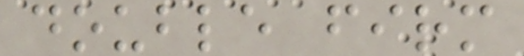double firm
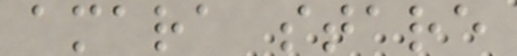amara stare
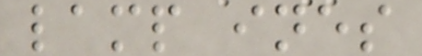lamp ines
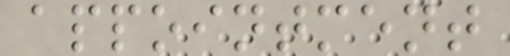appointment
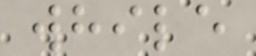while
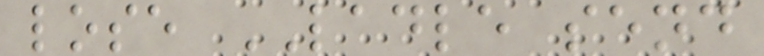lose LADLE send
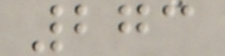273
